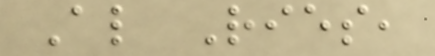Al Ries,
